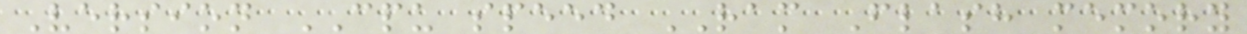Version CPU speed RAM Flash memory
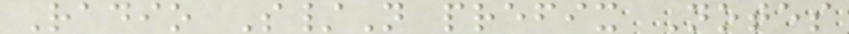Radio S/N prefix Notes
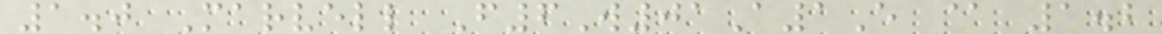1.0 Marvell F6W01A1E @ 1.2
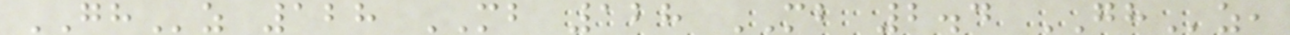GHz 128 MB 128 MB 2.4 GHz,
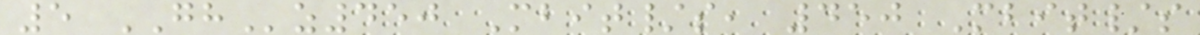5 GHz450 Mbit/s, 450 Mbit/s
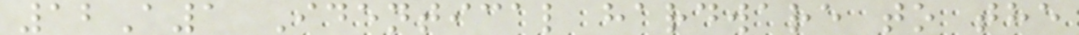12A1 Identical hardware to the
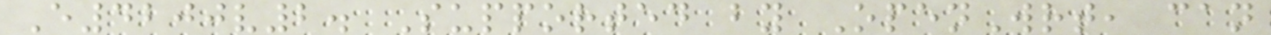E4200v2. Supported by OpenWrt, can
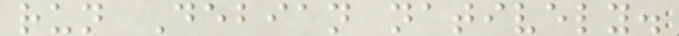run Debian natively.
